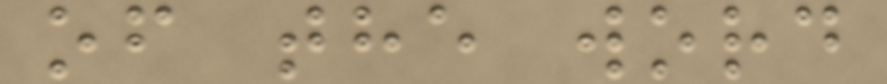of the word
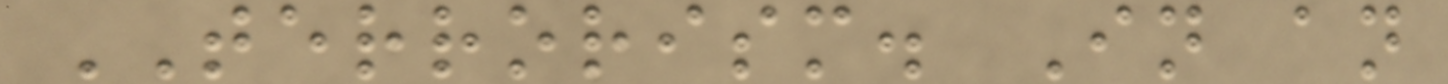TERRORISM. In an
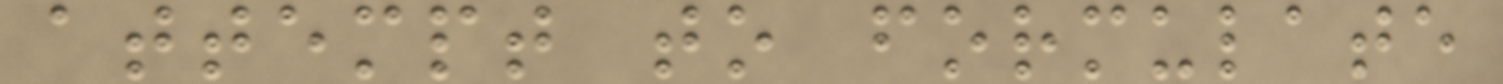attempt to formulate
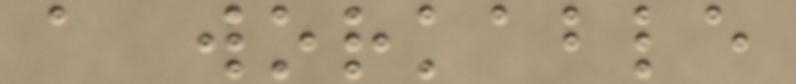a workable
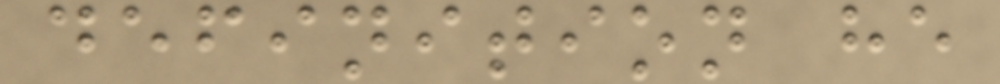definition he
